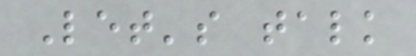Let's talk
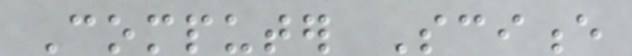Computer Science
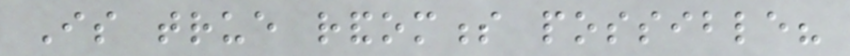Is true randomness possible?
